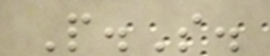P.S.
